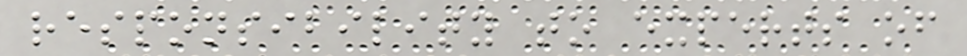responsibility to experts of
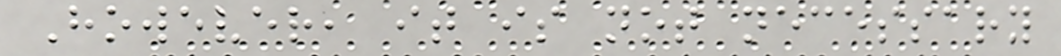However, it is not necessary
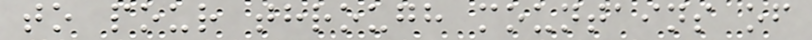to pour through mountains of
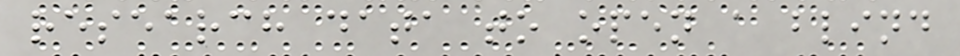research data to open a blind
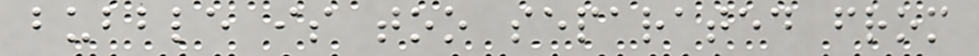bubble is too separated from
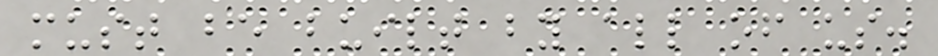must be built by all of us.
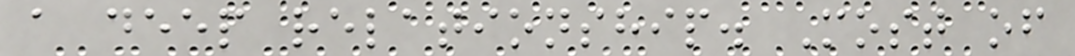a deep relationship. Most of
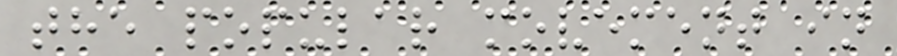the popular movement in
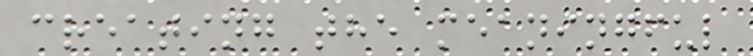creating the meaningful
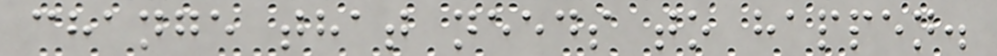change that needs to happen.
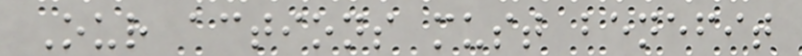Our actions must benefit
